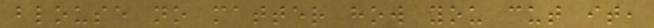blouse no matter how you cut it,
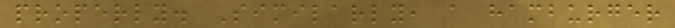properly. Similarly, a hamburger
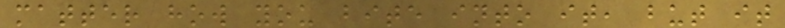matter how you bite into it, but it
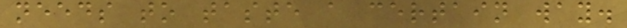needs to taste a certain way.
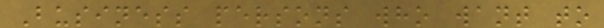Business persons who want to
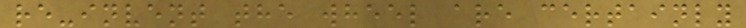re-invent the wheel are certainly
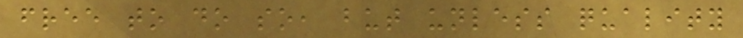free to do so, but unless quality
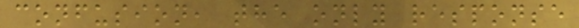confusion, the only response
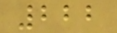222
